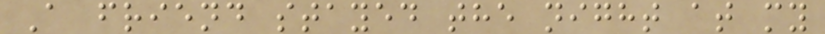A friend stayed the night at my
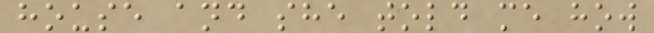house and she told me how
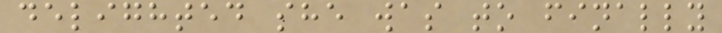delighted she was to finally
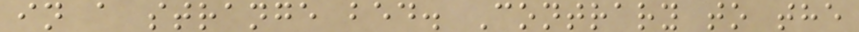in a strange bed. Contrary to the
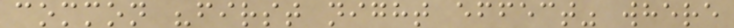common "first night effect" where
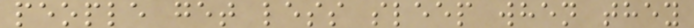people get less sleep when they
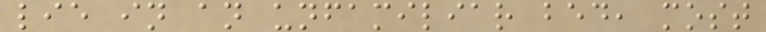lie in an unfamiliar bed, most
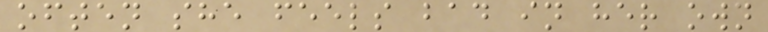often she feels bad in her own
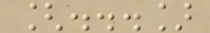[...]
